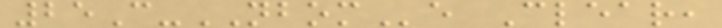25C-NBOMe Clear,
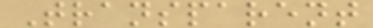Transparent
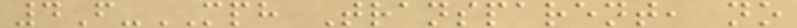4F-MPH Transparent, no
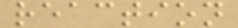reaction
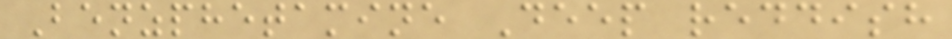Benzphetamine Deep reddish
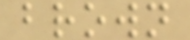brown
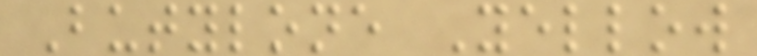Butylone Yellow
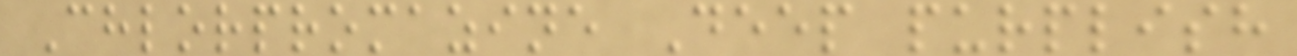Chlorpromazine Deep purplish
